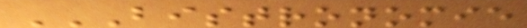BISTRONOMIE
